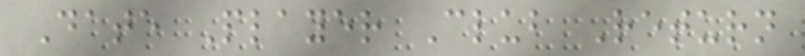Date Player Club Return
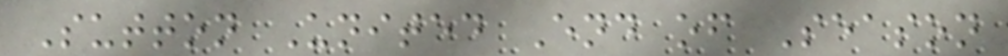Sutton United End of Season
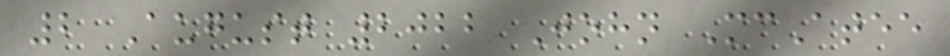2 August 2022 John McAtee
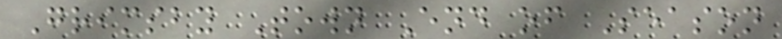Grimsby Town End of Season
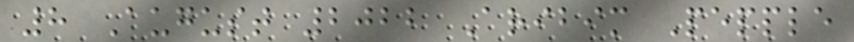8 August 2022 Aribim Pepple
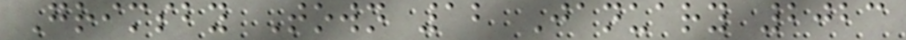Grimsby Town 12 January 2023
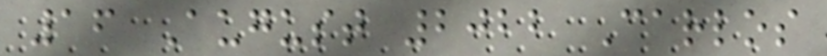16 August 2022 Carlos
